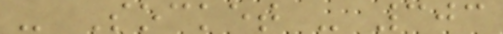- Socket - 303
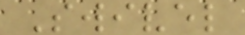Swivel
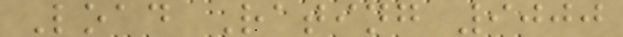Load Rating 9000
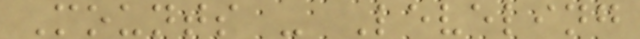Mounts - Leveling
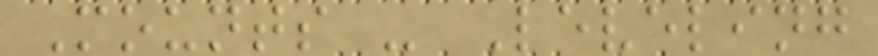Mounts - Leveling
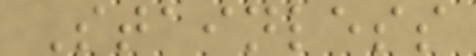Stainless
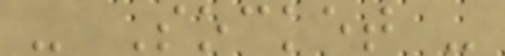- Socket -
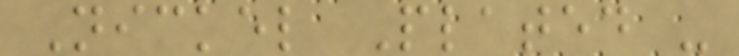Nickel Plated -
